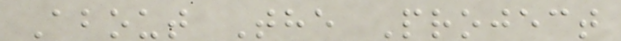About The Project
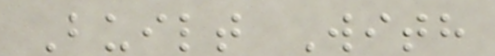Built With
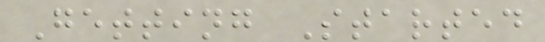Getting Started
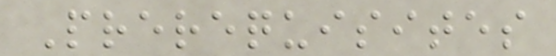Prerequisites
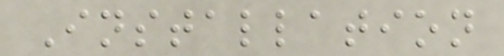Installation
